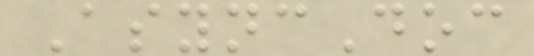AsyncDoc
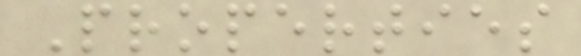Properties
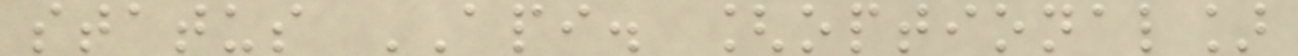status API. [optional]
